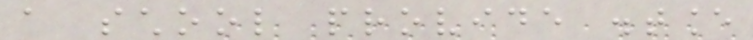a school provide distance
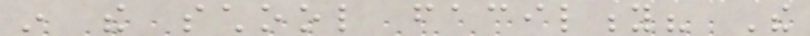in the school facility? The
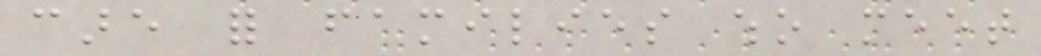care for families who meet
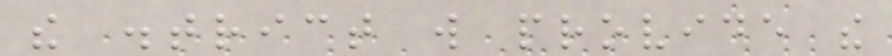the district will provide the
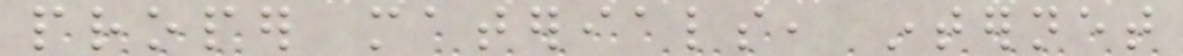proper materials, internet
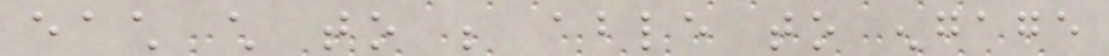each child to be able to engage
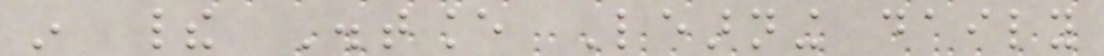in their Distance Learning daily
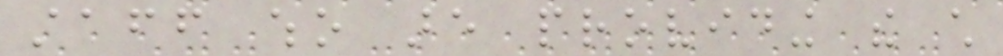staff who are providing the child
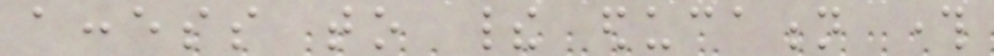access to their education through
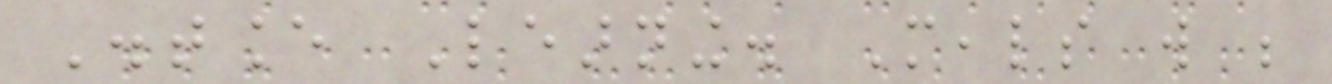Distance Learning. Meals will be
